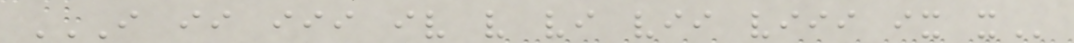I II III IV V VI VII VIII IX X
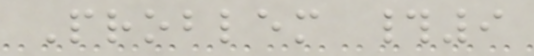Problem #9
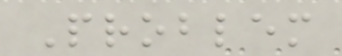Problem
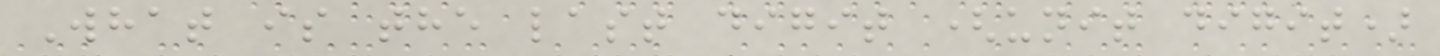What is the last digit (unit digit)
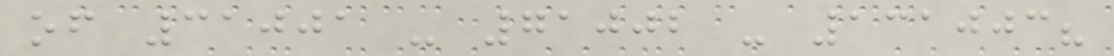of 31001 - 71002 - 131003?
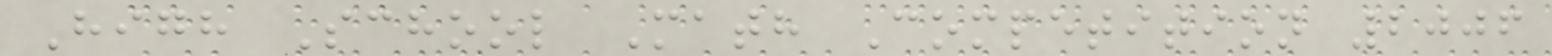High School Math Competition 2006
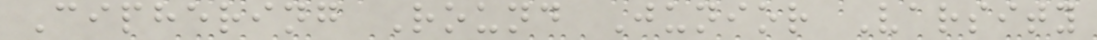Ciphering Round Junior Varsity
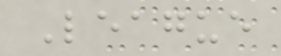League
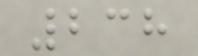238
